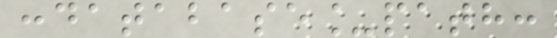:database_path:
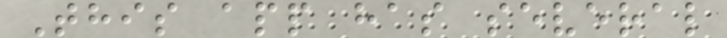This app has several
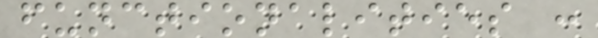functionalities :
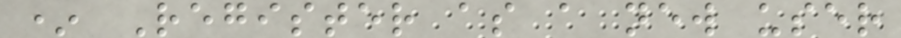* Register as a new user
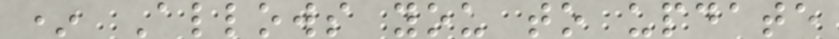* Allows you to update
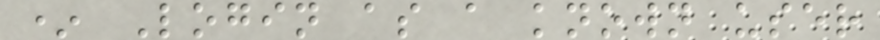* Login as a known user
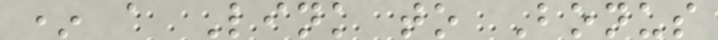* a Link to Bonus
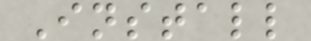Install
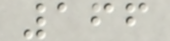166
